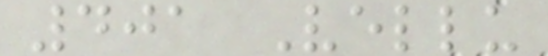401 Vellu
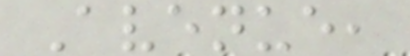Avenue,
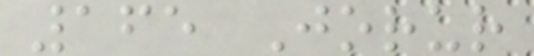165 Jorur
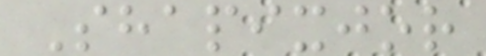Shapixjor
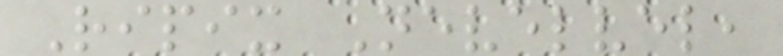Ripix Nevelvel,
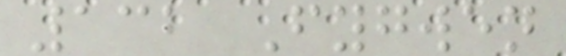132 Fygwen
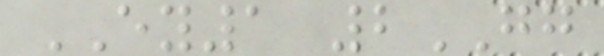EY1 2GG
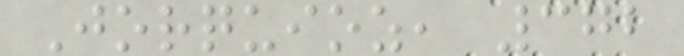Jorquioz, 372
